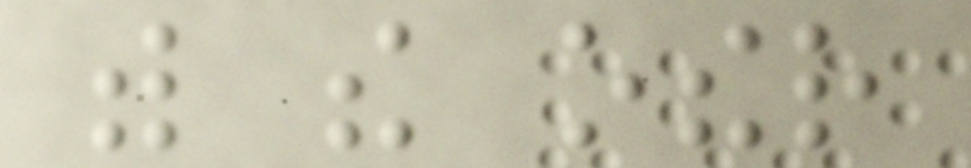with the other
